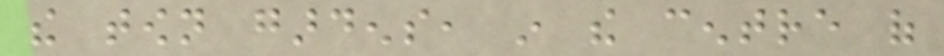the town gardens, in the centre of
